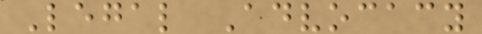Legal Advocacy
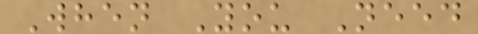When You Need
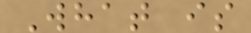What is
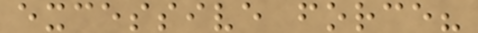excessive force?
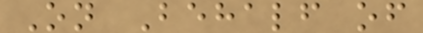On Behalf of
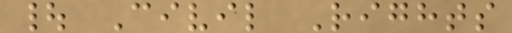| Civil Rights
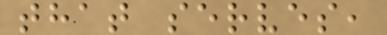that serves,
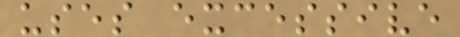uses excessive
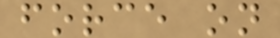force on
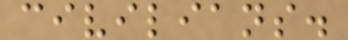civilians.
